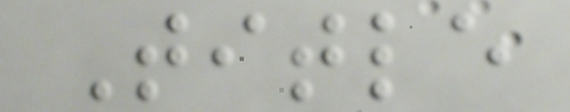Title
